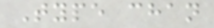Type chan
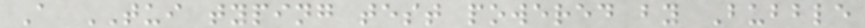A TUI typing test powered by Bubble
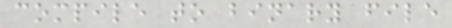compile to binary file
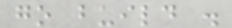go build .
